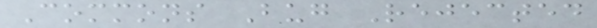Commons Bug Rejected
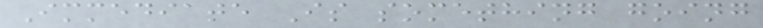Immediate Is something going
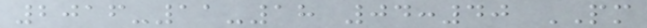2016-11-18 04:40 PM
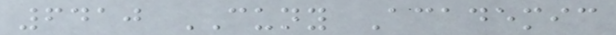6410 CUNY Academic
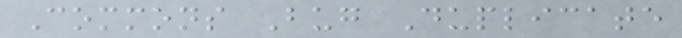Commons Bug Duplicate
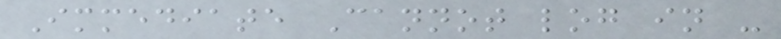Immediate Cannot log in -
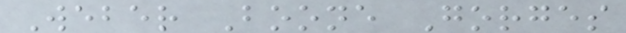Weber Boone Gorges
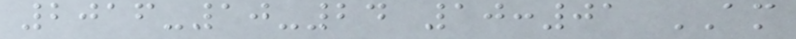2016-10-24 10:01 AM
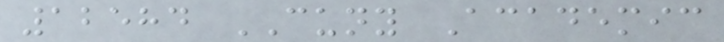12584 CUNY Academic
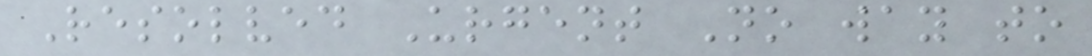Resolved Urgent No way to
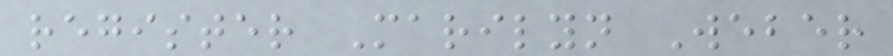register Marilyn Weber
